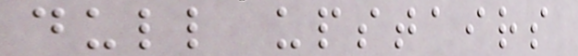dull upstairs
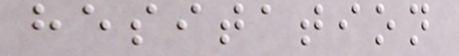hesitation
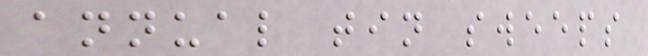annual tin sweeps
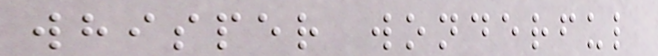whisper wonderful
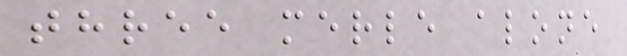three merle alone
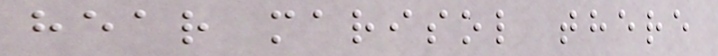hear marisol there
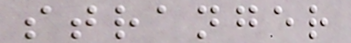stranger
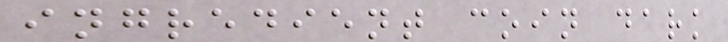ingredient coin dark
